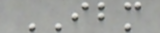IBM
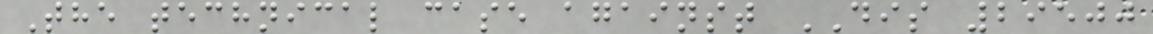The technical case against DIS 29500
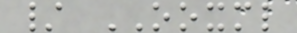/ OOXML
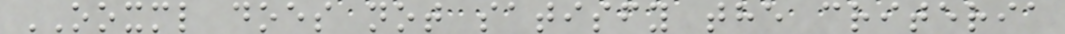OOXML does not satisfy the criteria
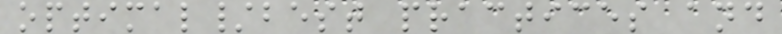optimal/best practices and
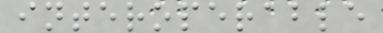interoperable
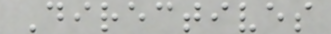Directives
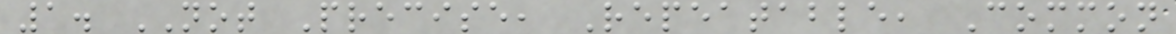1. NOT Precise, Repeatable, Common
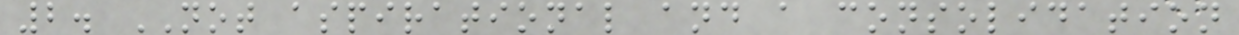2. NOT aspirational and a consolidation
